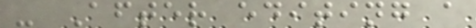- After editing a
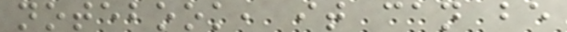notebook, it can be
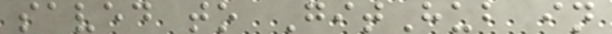saved to GitHub in
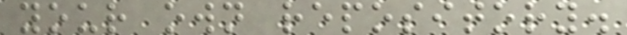your own repository.
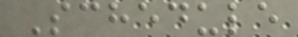Schedule
